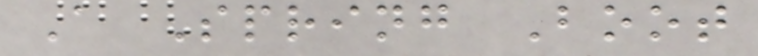A Spring Boot
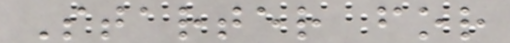Starter for
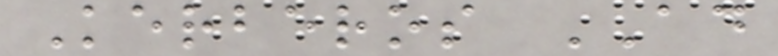Kerberos AD
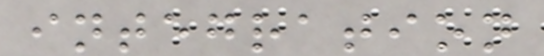integration
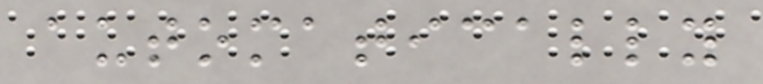automatically
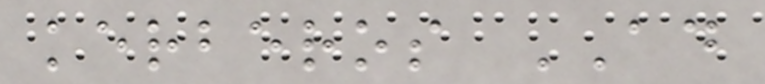kerberos AD
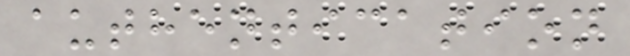authentication
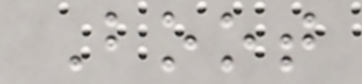Boot
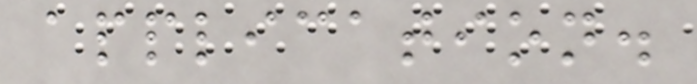application.
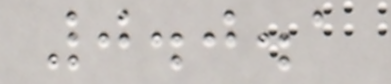0.0.1
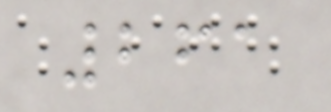261
